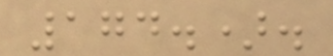174.).
